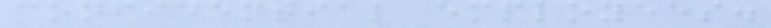confidential employees.
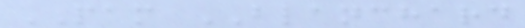PAM BLANCHARD
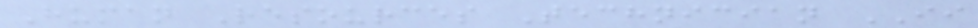Human Resources Technician II
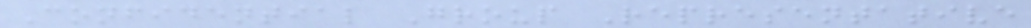Confidential Group Representative
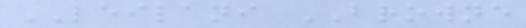LEILANI BROWNE
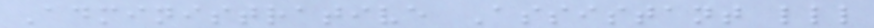Administrative Assistant lll
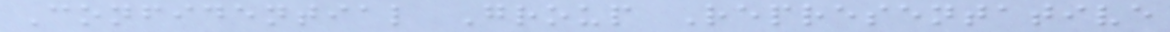Confidential Group Representative
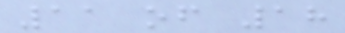11 of 18
